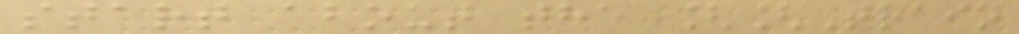start about the [[Train
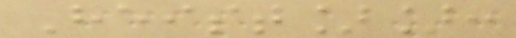Heist]]:
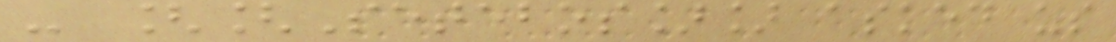- [[Setebos]] asked us
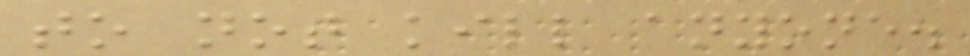to not kill anyone.
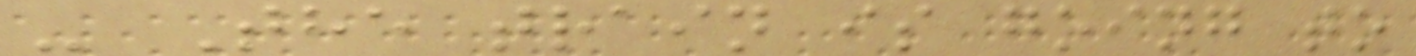- The train is going to
